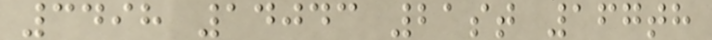3498 14043 21st 167th
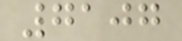7107
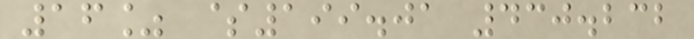16% $199.01 430.232
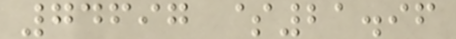74697 $21.96
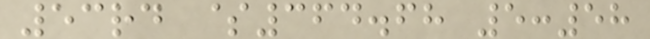53rd $364.68 5:58
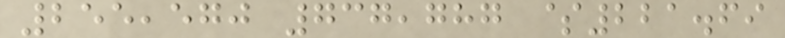255,570 737,787 $221.69
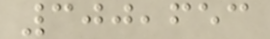300,653
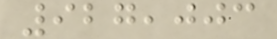927,003
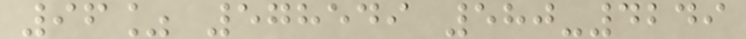96% 578549 580-4249
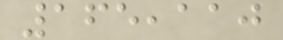165,110
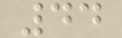44
